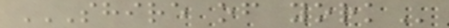SHIRE OF YORK
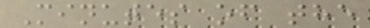Minutes of the
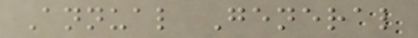Annual General
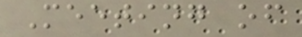Meeting of
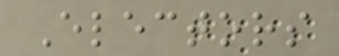Electors
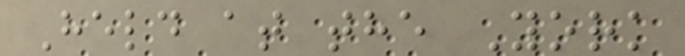Held at the York
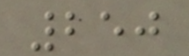250
